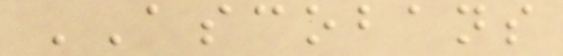ASCOBANS
